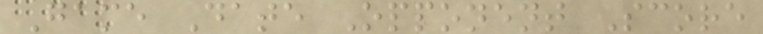Game Date Opponent Score
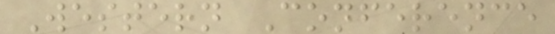Western Conference
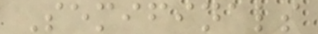Semifinals
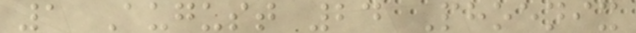1 August 24 Phoenix
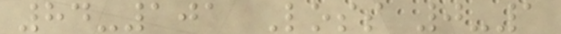84-101 Loss 0-1
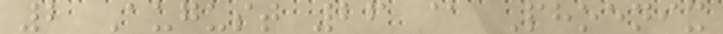2 August 26 @ Phoenix
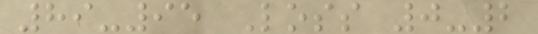89-95 Loss 0-2
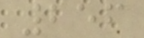256
